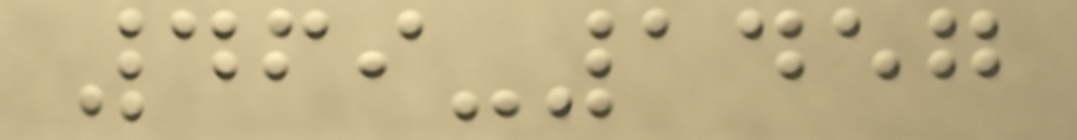469-1457
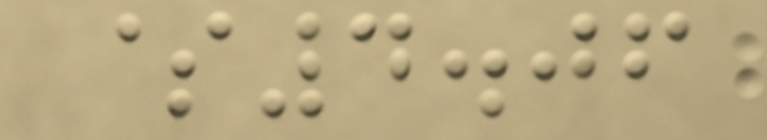$4.06
